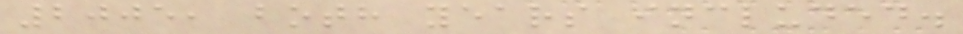2005, both years included.
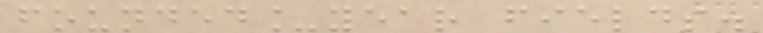founded_year fields.
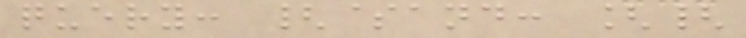query: {$and: [{
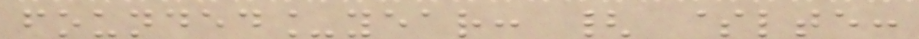founded_year: { $lte:
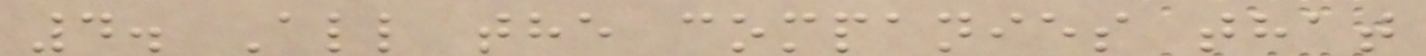4. All the companies that
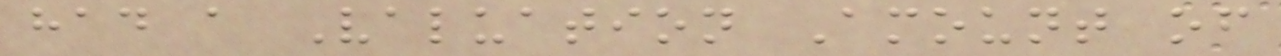had a Valuation Amount of
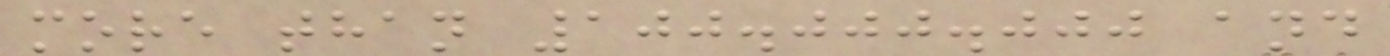more than 100.000.000 and
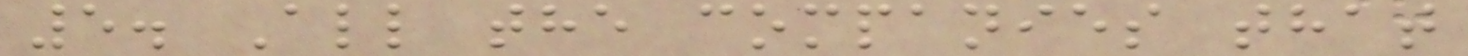5. All the companies that
